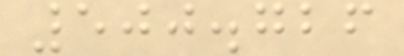500.726
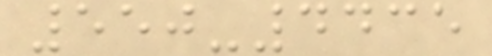550-4435
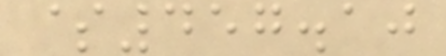$457.10
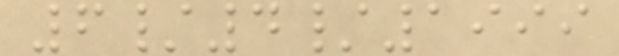6/4/1999
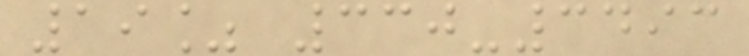19% 330-3493
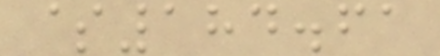$184.61
